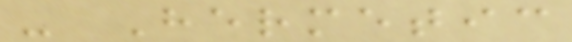- Hermetic
